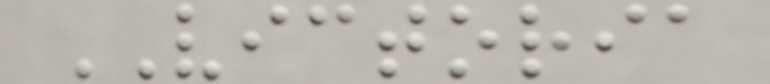VICTORIA
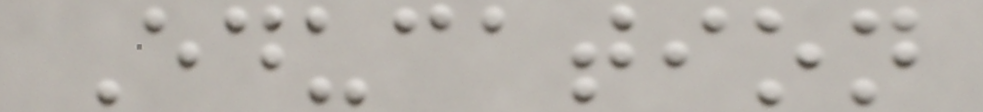Education
